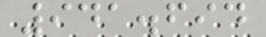941.694
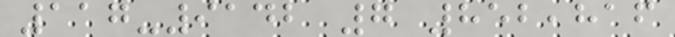117-9142 7 852,816
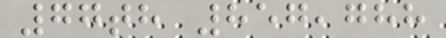77th 857,788
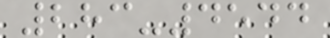283-4544
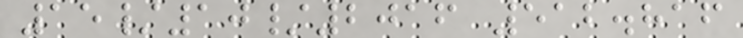15/10/2016 512.816
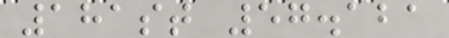181st 57.121
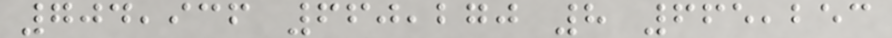704,936 660,270 8 665,253
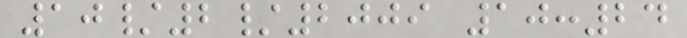10/2/2009 10:24
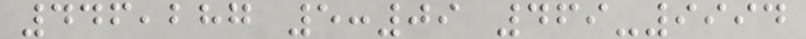446,287 5:09 469-9994
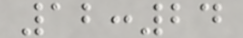12:24
